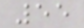55
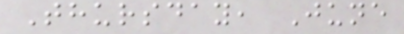Thursday, June
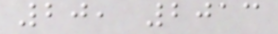20, 2013
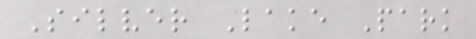Silver Lake Park
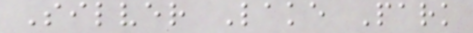Silver Lake Park
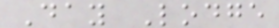Day Lodge
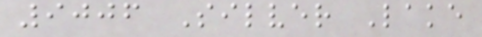9006 Silver Lake
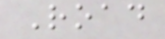Road
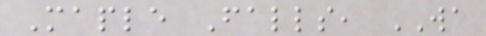Maple Falls, WA
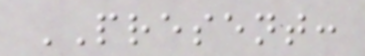PRESENT:
